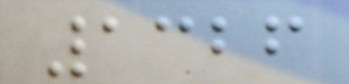1326
